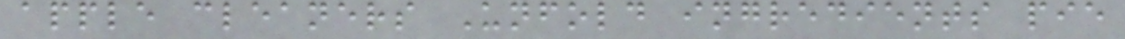apple cleaners Unfold ingredients pie
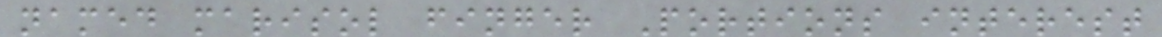named marisol finger Portions interest
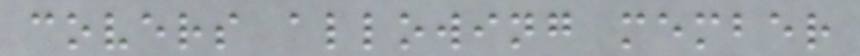covers allowing member
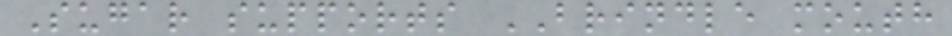Sugar supports BRINDLE mouth
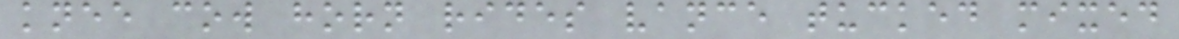knee cow horn rides vance tucked mixed
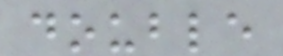double
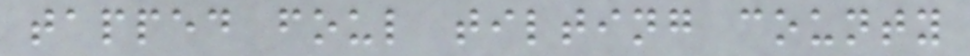tapped foul tilting county
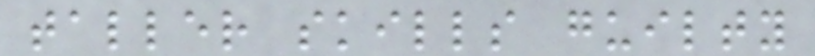taller skills guilty
